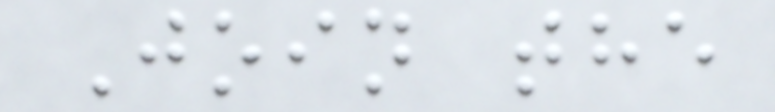Join the
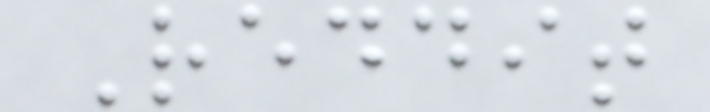Reddit
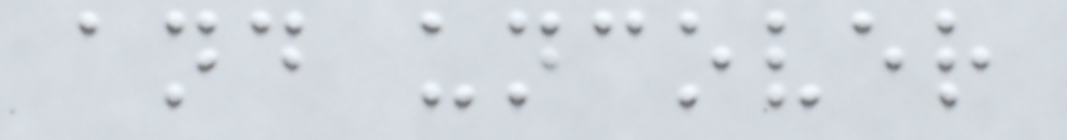and uncover
